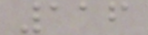116
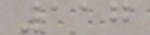117
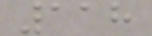118
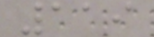119
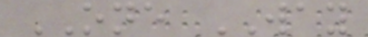ONE WAY
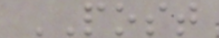POST
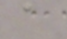a
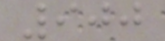900
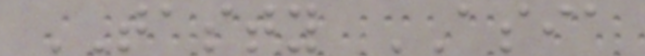TASTY ASIA
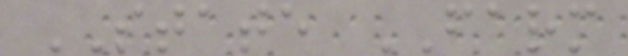STATE FARM
